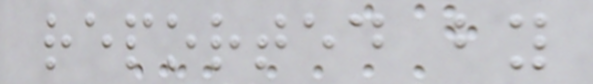reported by
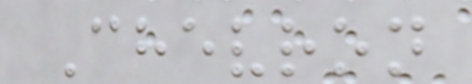Chevron
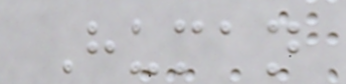Human
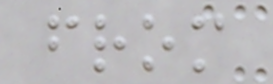from
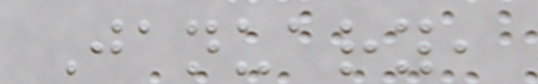January,
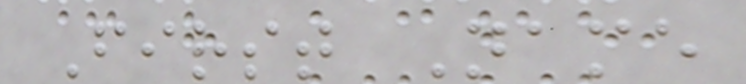First Name
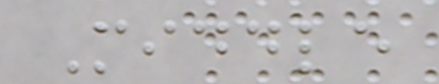Middle
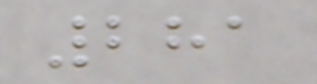281
